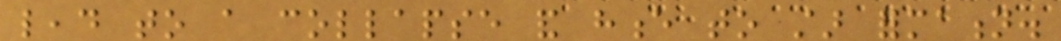lead to a collapse and hence to star formation.
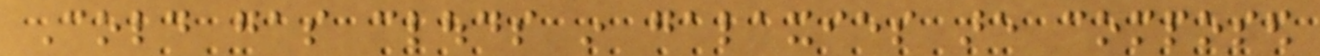Cold gas clouds in galaxies are composed
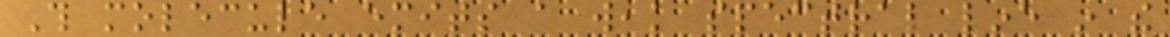This molecule emits a weak spectral line in the
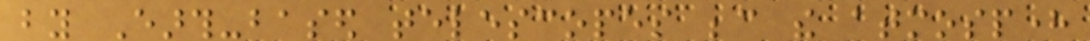by Earth-based telescopes because the atmosphere
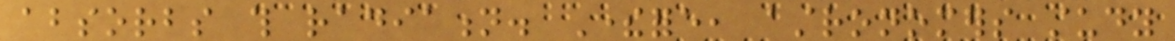absorbs this radiation. Therefore, astronomers study
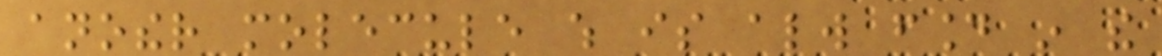another molecule which is always found in the
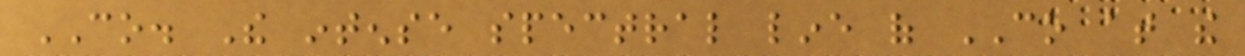CO. The intense spectral line of CO at the
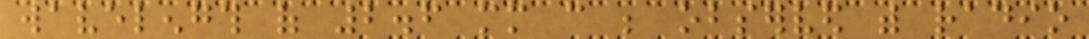wavelength of 2.6 mm can be observed with radio
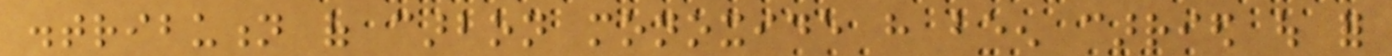distribution of carbon monoxide have been carried out for
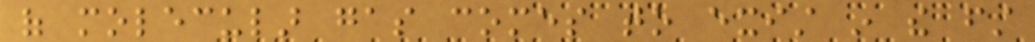of molecular gas comes to exist in the first
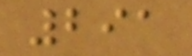291
